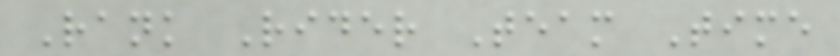Rank Rider Team Time
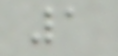1
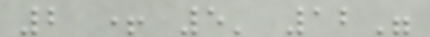2 + 5' 12"
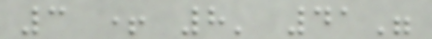3 + 8' 41"
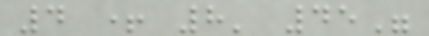4 + 8' 45"
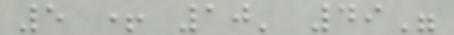5 + 10' 49"
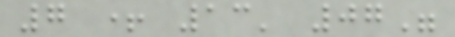7 + 13' 07"
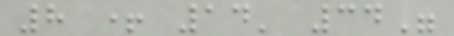8 + 14' 34"
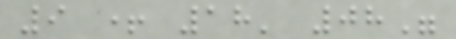9 + 18' 08"
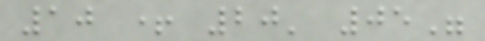10 + 20' 05"
